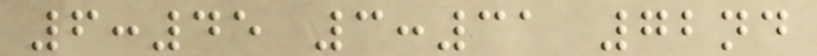6:45 3:31 72nd
